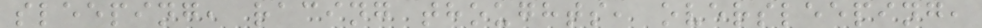sleeping, racing thoughts, oversleeping,
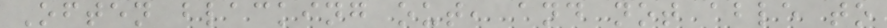Often blacking out, and not able to
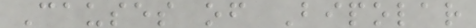Causes of Bipolar
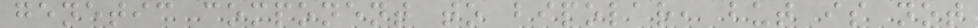genetic component to bipolar, but is not
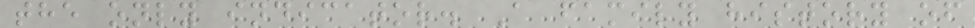the only indicator. A family history of
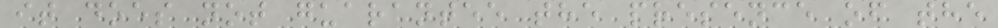it does not guarantee the presence of the
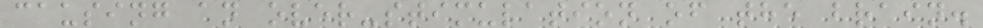causing an over-stimulation of the brain.
